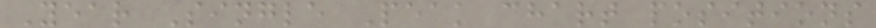Year Single Peak chart positions
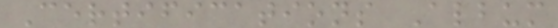Certifications Album
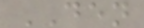DEN
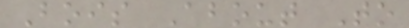Bois About To
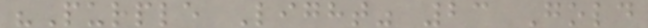"Purple Light" 23 Gold
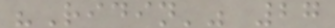"Ridin'" 27
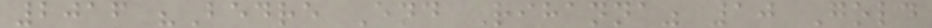2016 "Bedre End Rihanna" 10 Gold
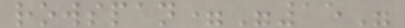rowspan="15"
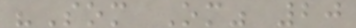"Som Om" 20
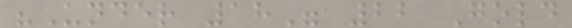"Under 18" 22 Gold
